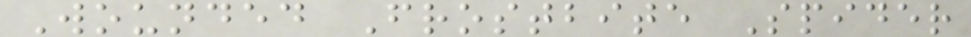Wounded Frostbite Spider
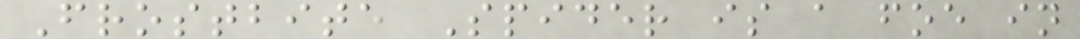Frostbite Spider is a foe in
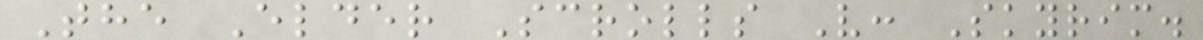The Elder Scrolls V: Skyrim.
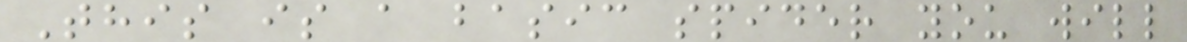This is a basic spider you will
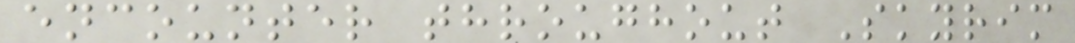encounter throughout Skyrim
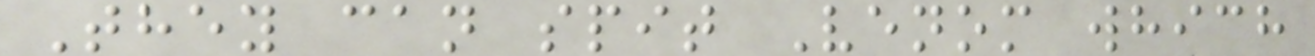They can spit Venom which
